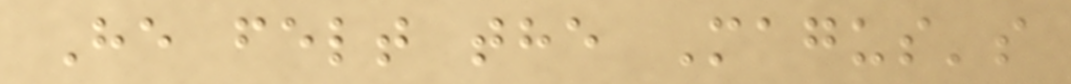He felt the Magus's
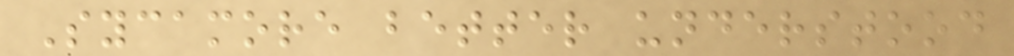Sycamore better understood
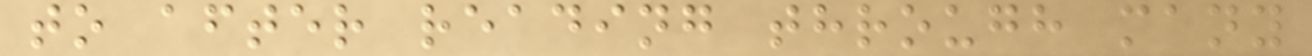to after reading through many
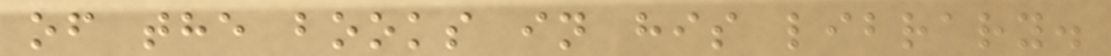of the books in his library.
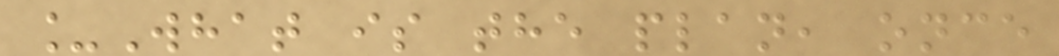_What is the plan, once
